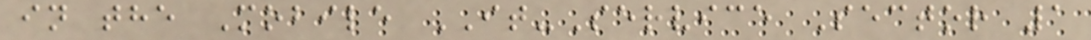in the Mobile IT-Service Sector 1
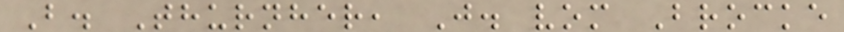B. Thurnher, J. vom Brocke
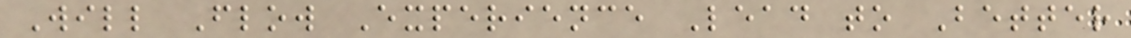Will Flow Experience Lead to Better
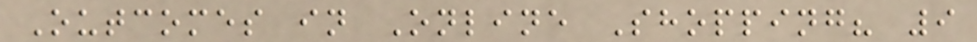Outcomes in Online Shopping? 9
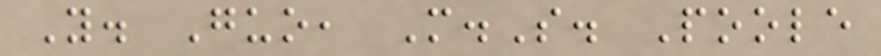Y. Guo, M.S. Poole
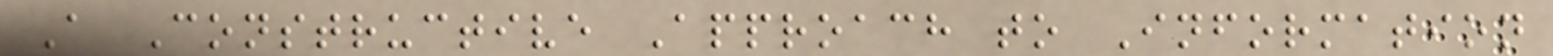A Constructive Approach to Information
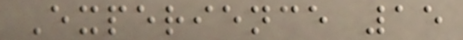Experience 15
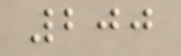200
